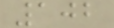102
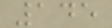145
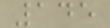145
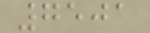7501
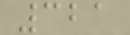321
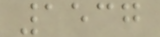1537
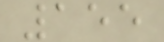155
